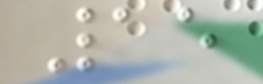15
